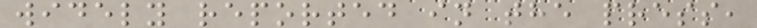widely reported in the press,
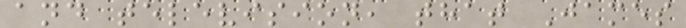and television, that James
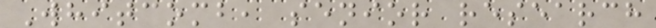Whitcomb, senior research
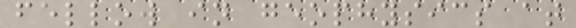fellow in geophysics at
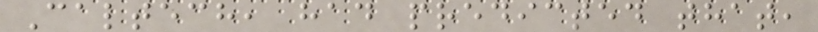Caltech, had predicted that,
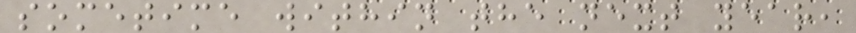sometime within the next year,
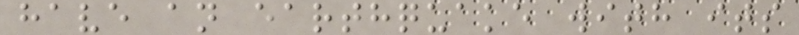have an earthquake with its
